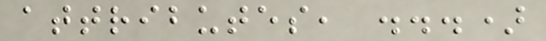attributes, ...)
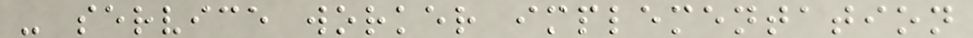- service worker implementation
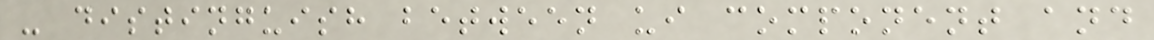- distinguish between ui component and
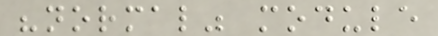"normal" module
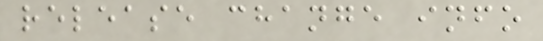release change info
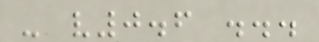- v0.6 ...
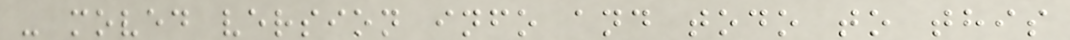- moved version info and todo to this
